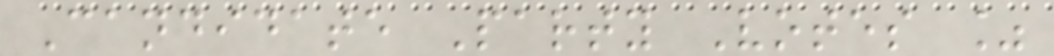Candidate Party Votes %
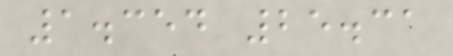1.354 25.31
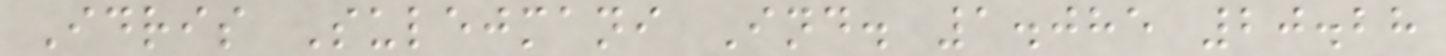Idris Sulejmani Ind. 1.085 20.28
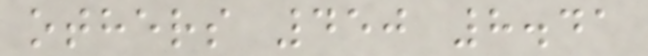others 450 8.41
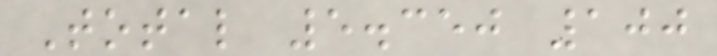Total 5.350 100
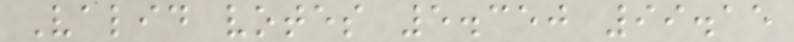Valid votes 5.350 99.15
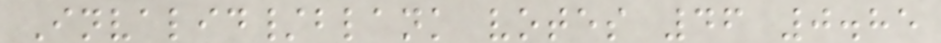Invalid/blank votes 46 0.85
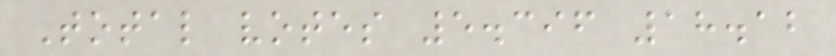Total votes 5.396 18.12
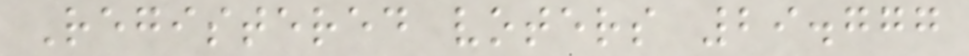Registered voters 29.777
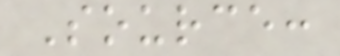Source:
